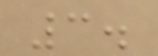3.
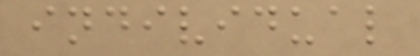individual
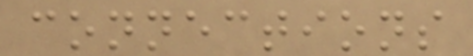connections
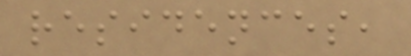residences,
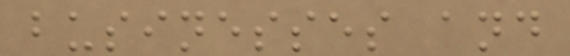businesses and
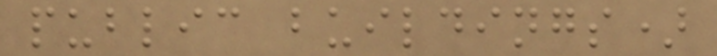public buildings)
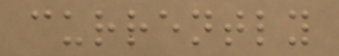currently
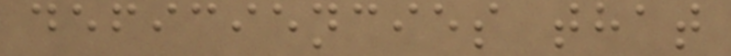deficiencies that
